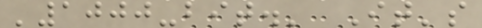'1000-bit.' It's
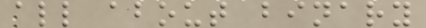all about binary
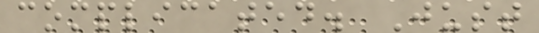complicated. Just
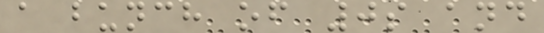a bunch of 0s and
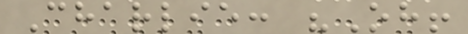Charlie: "Oh!
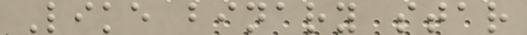Like binary star
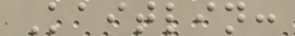Kaitlin:
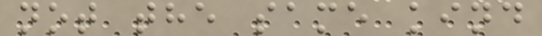not the same kind
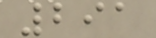291
